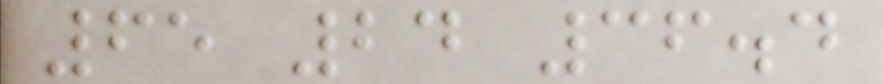65 24 36.4
